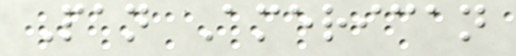Pan American
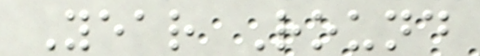Year Round
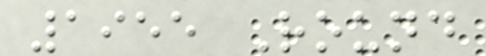1955 Round
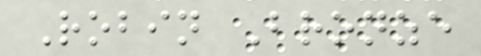Robin Bronze
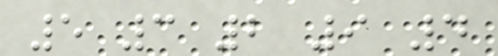5 3 2 9 4
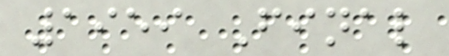1959 Final
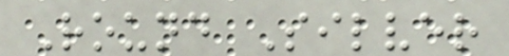Round Silver
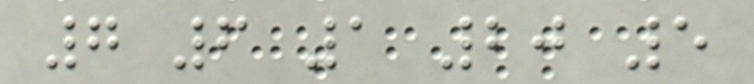7 6 1 20 5
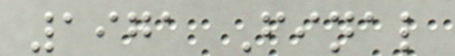1971 Final
